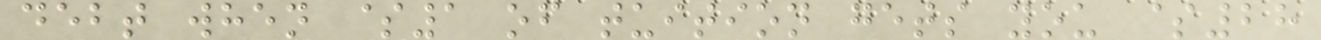debt when $1 of tuition gets you $28
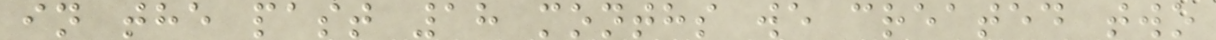in the past 18 months we created two
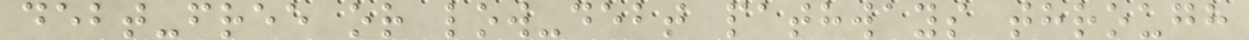debt-free or low-debt pathways through
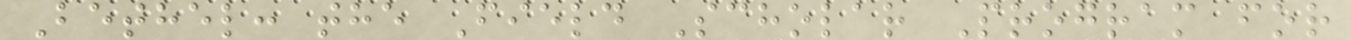Bethel: the Field Scholar Program for
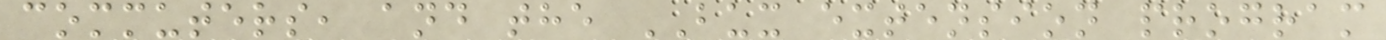commuters, and the BUX extension program
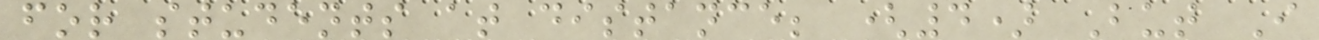for students at distance; (4) But I
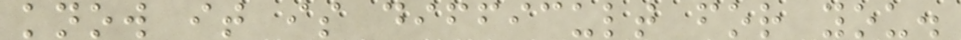know it is difficult for you.
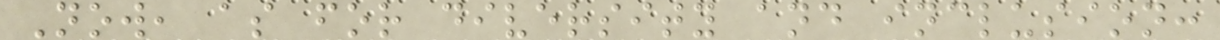Now, as for diversity and inclusion:
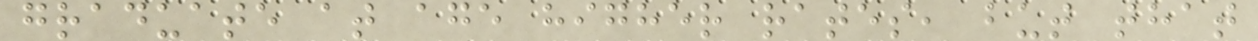graduate at age higher rates, but that
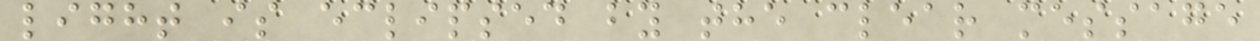light is eclipsed by the clear message
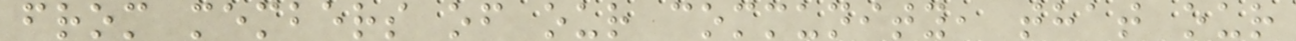from members of our community, that our
